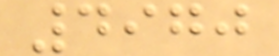4970
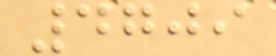4709
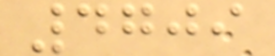4709
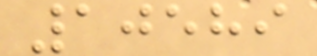10589
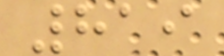819
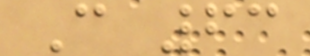C 63
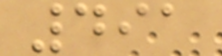491
